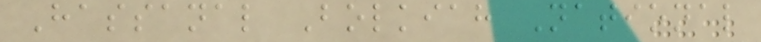Hassanal Bolkiah National
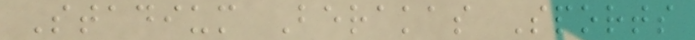Stadium Berakas Sports
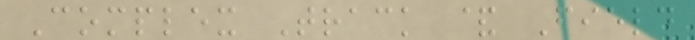Complex Track & Field
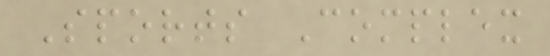Sports Complex
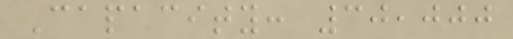Capacity: 30,000
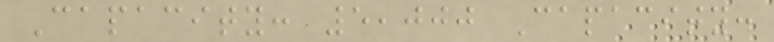Capacity: 5,000 Capacity:
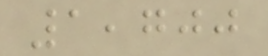1,700
